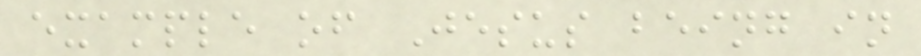example of Jesus being in
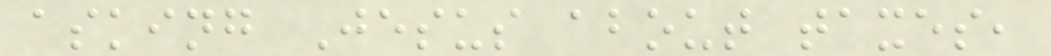asking Jesus about taxes,
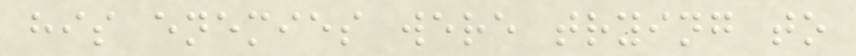his enemies were trying to
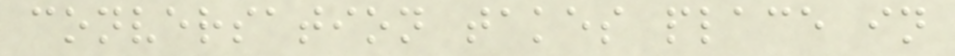conversation takes place in
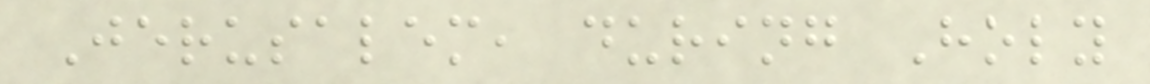Jerusalem, during Holy
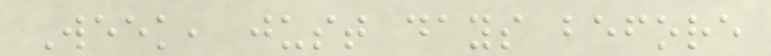Week, just days before
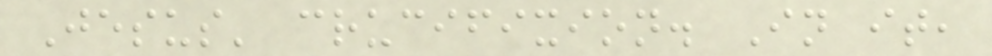Jesus' crucifixion. In it,
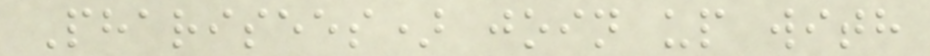Pharisees) join up with
